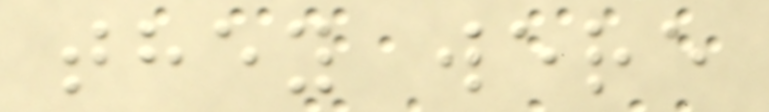they were
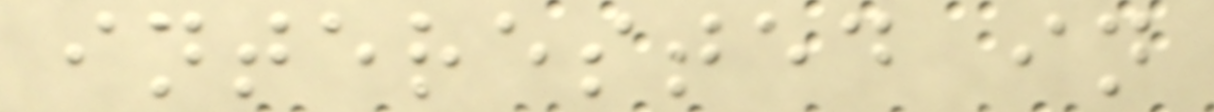interested in
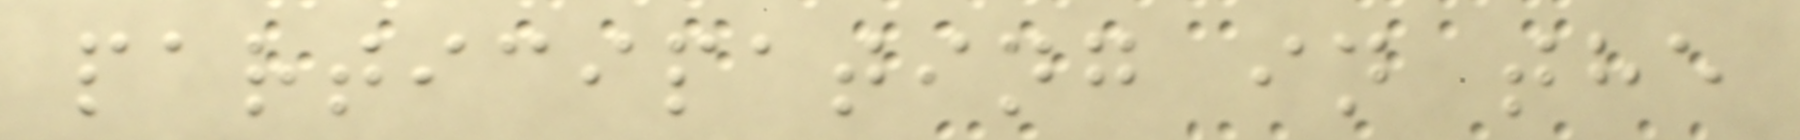participating in the
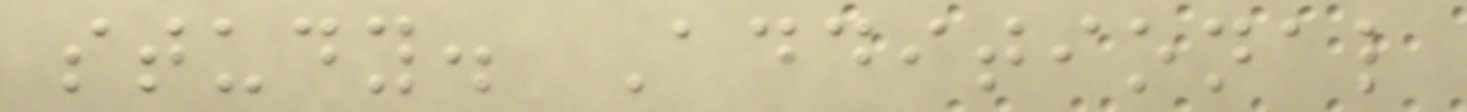study. Additional
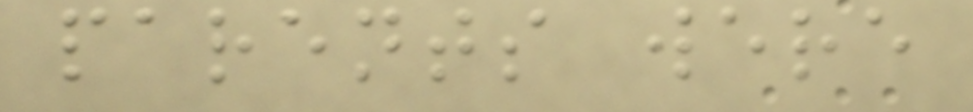parents were
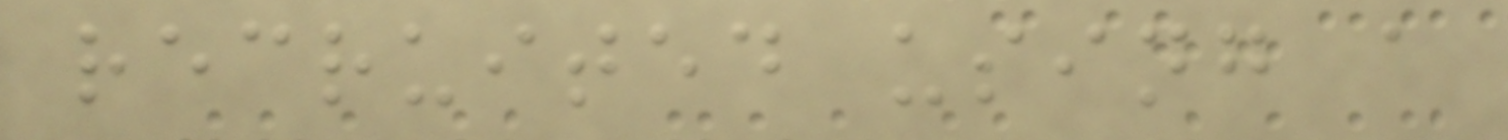recruited using a
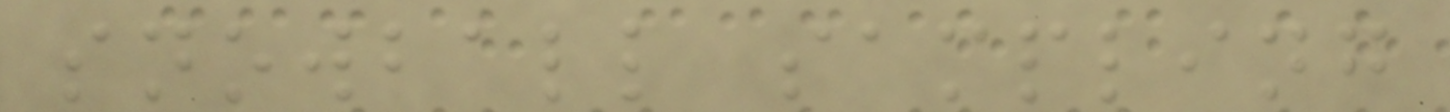snowball sampling
